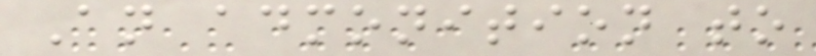An admonition to
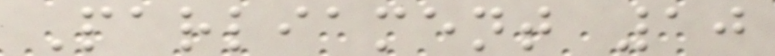Parliament 10
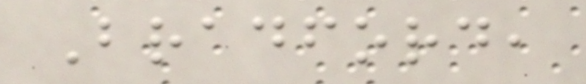Bradford,
